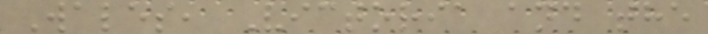Wales, Victoria and the
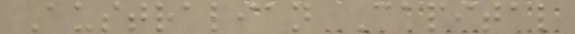Australian Capital
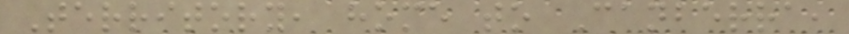Territory, home to Canberra,
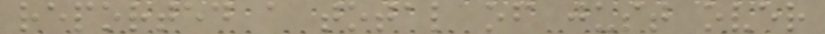reported a total of just over
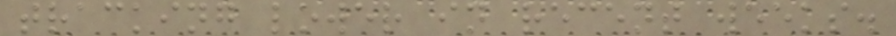tracking lower in recent weeks.
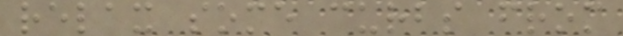relax some curbs from
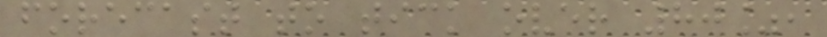forecast to tick over 80%,
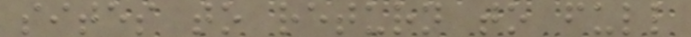sites to return to full
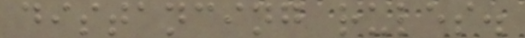distancing rules.
